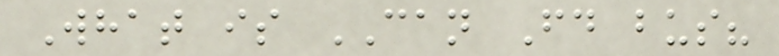What is CAN Fd bus?
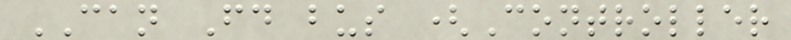CAN Fd bus (Controller
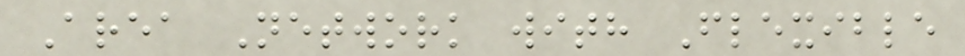Area Network with Flexible
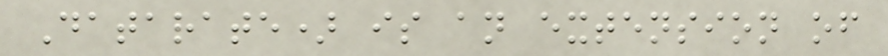Datarate) is an extension of
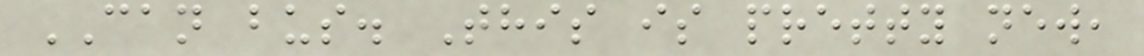CAN bus. This is pretty new,
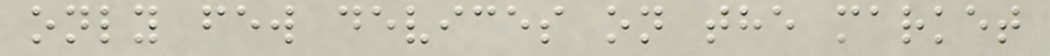only few devices on the market
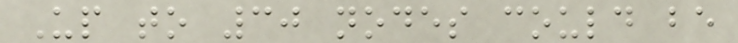Up to 30 nodes could be
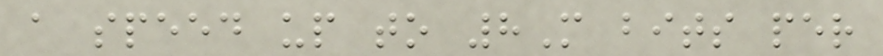a speed up to 8M bits per
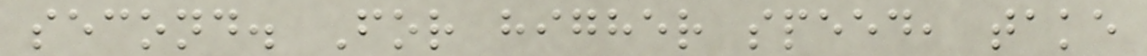second. For higher speed, take
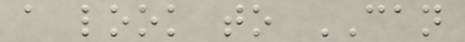a look to CAN
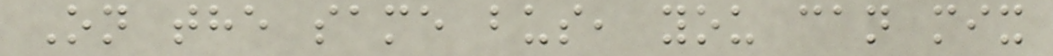On the same bus, you can mix
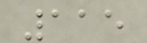115
